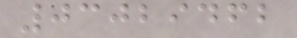03029462
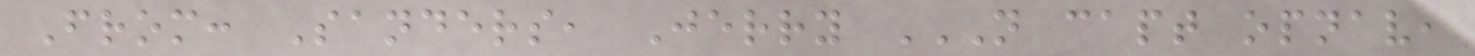From: Sanders, Jerry N CAPT OPNAV,
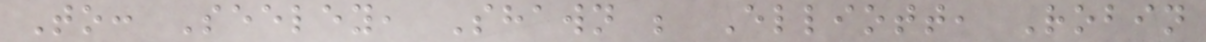To: Seeley, Shawn ; Elliott, Robin
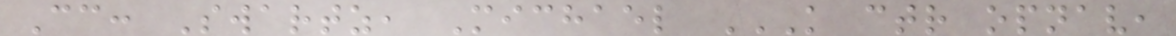Cc: Swartz, Michael K CTR OPNAV,
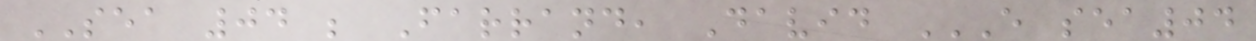SEA 04 ; Farrand, David E SEA04
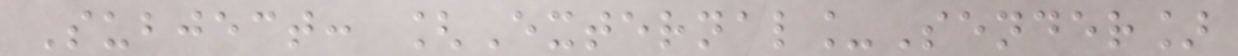Subject: [External_Sender]
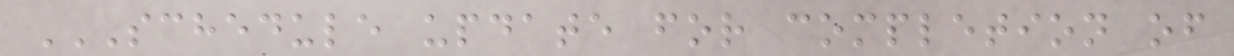SCHEDULE UPDATE FOR COMPLETION OF
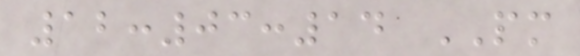12:03:14 PM
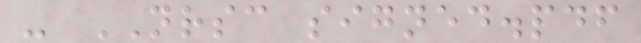- NRSC signed.pdf
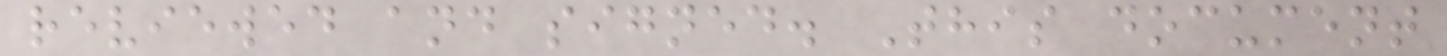reviewed and signed. This document
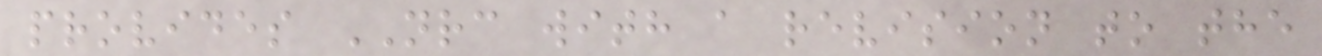provides NRC with a revision to the
